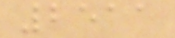2511
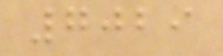7029
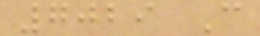7029 C
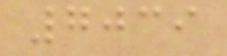7039
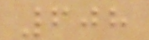608
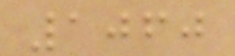1060
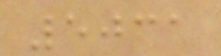5031
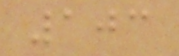103
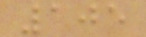105
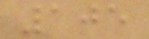105
